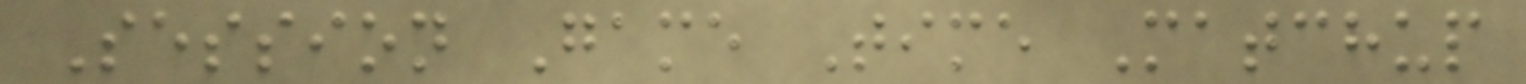Session Game Time Matchup
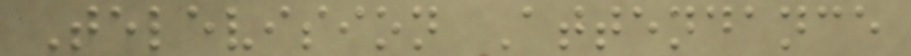Television Attendance
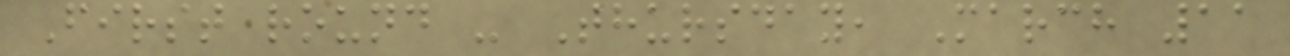First round - Thursday, March 11
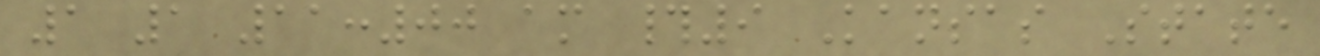1 1 11:00 am #9 Kansas State
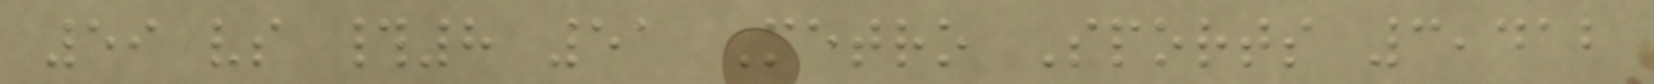59 vs #8 51 Metro Sports 3,412
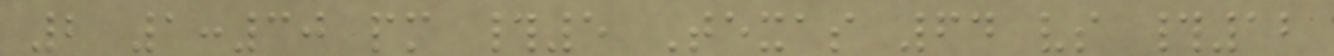2 1:30 pm #5 Texas 64 vs #12
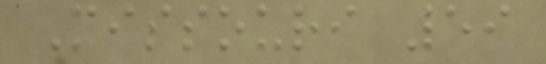Missouri 59
